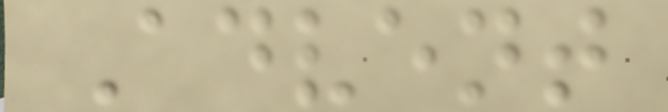Advent
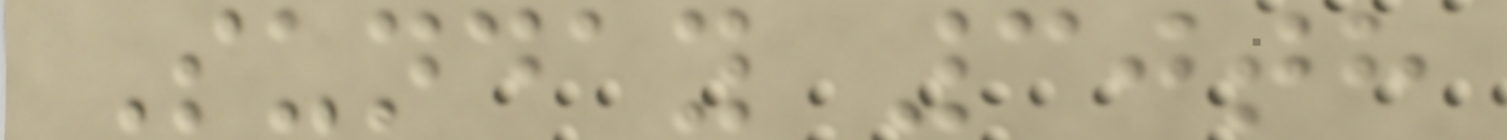Sunday 30th
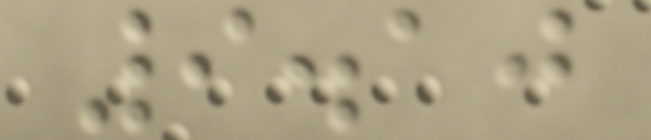9.10
